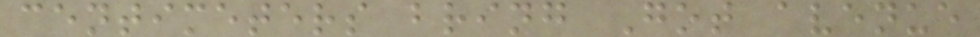centimeters bring Got avenue
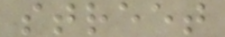street
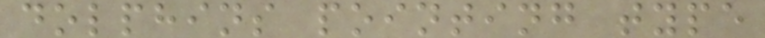dolphins pointing type
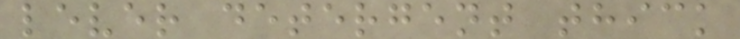lever detergent thick
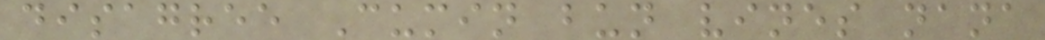disagree Cumin bun vines nana
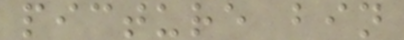picture bin
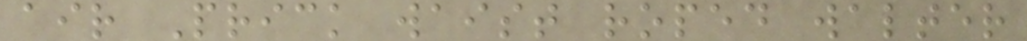air Prick waist roped walter
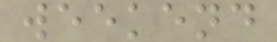weekend
